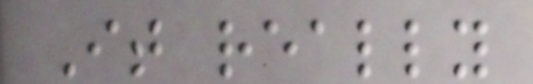It really
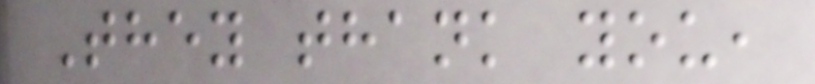They thank you,
